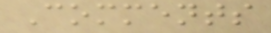Comments
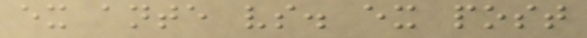ex ante vs. ex post
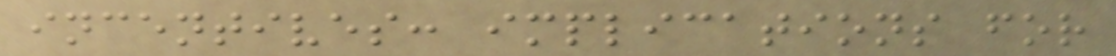incentives: implications for
